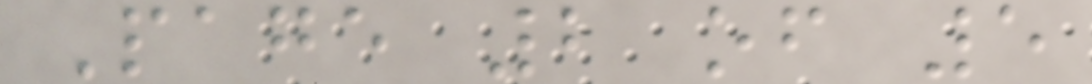Page 2 of 5
